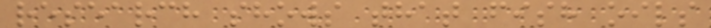research shows that fish oils
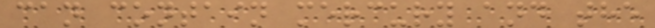can contain mercury and the
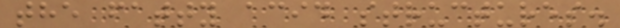the fatty acid structures.
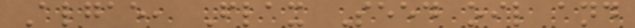Algae, Flax Seed oil and
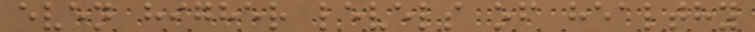even higher levels of healthy
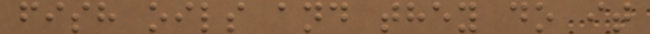fish oils and they do it
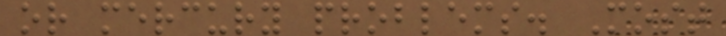or mercury problems. Most
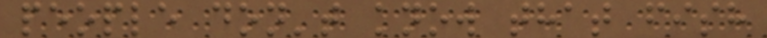people don't know that fish
